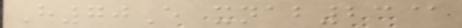H70E xnab23@
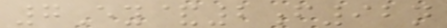7Ey&2f92n
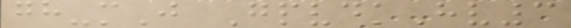gh-mJ GpvdkHv3
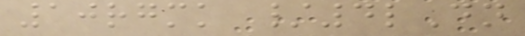10rgmk /4lDn
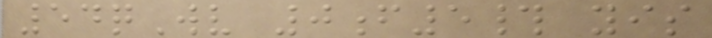54qWv 0f5# yis
